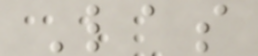Las
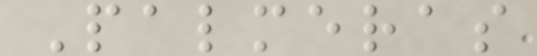Palmeras
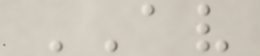AV
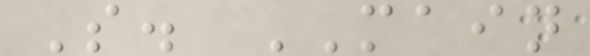S. MAIN
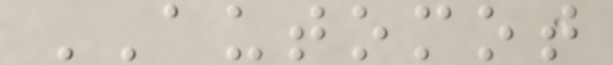AUTOMOT
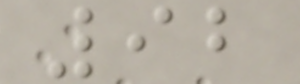92
